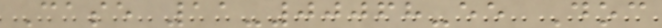Case 11-00068-ee Doc
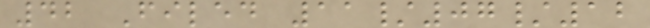42 Filed 11/07/12
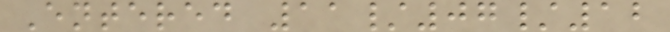Entered 11/07/12
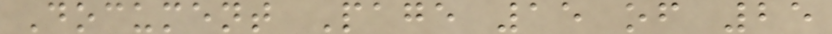Document Page 15 of 25
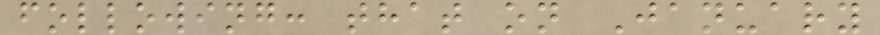following: that on January
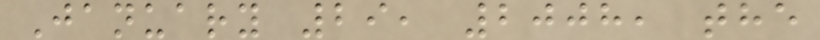January 29, 2008, the
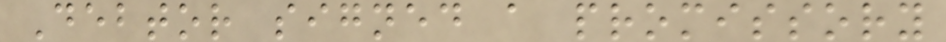Debtor signed a promissory
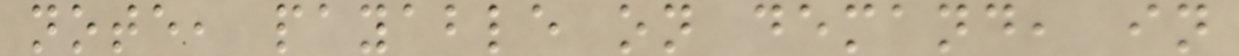note, payable on demand, in
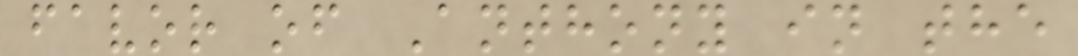favor of Anthony in the
